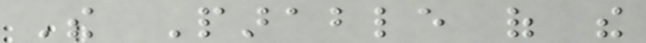The Parable of the
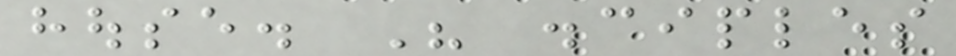house. His disciples
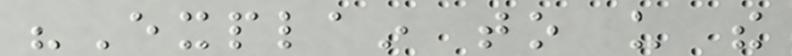"Explain to us the
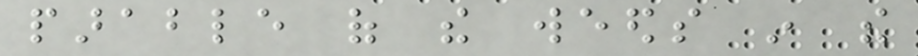parable of the weeds in the
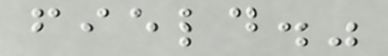field."
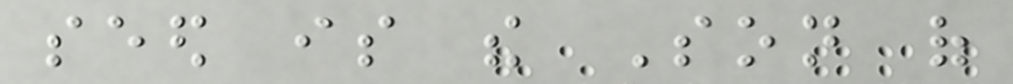seed is the Son of
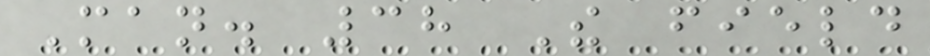Man. 38 The field
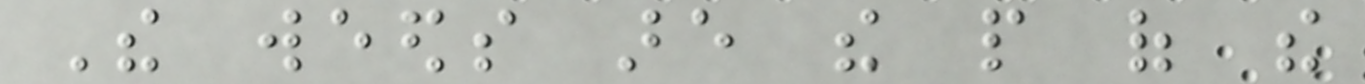The weeds are the people of the
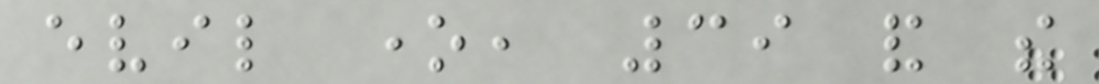evil one, 39 and the
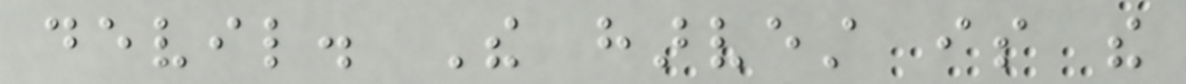devil. The harvest is the
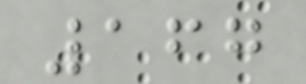167
